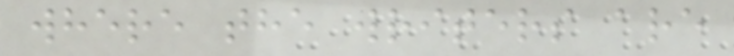where the writers are
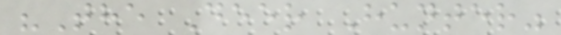"The Deer Hunter"
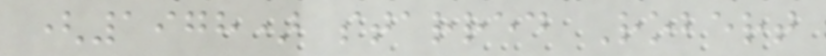(1978) starred Robert
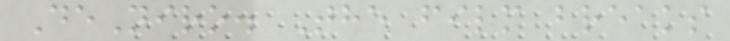DeNiro. The film breaks
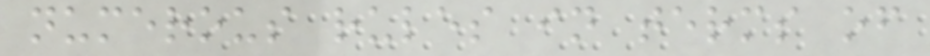numerous rules in terms of
